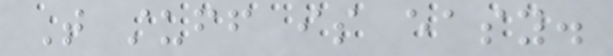That stuff is easy.
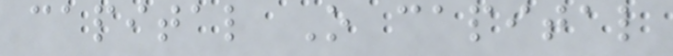capital O capital
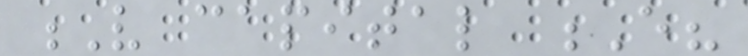V capital E?
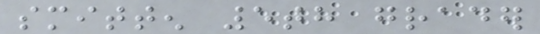smitten 5th grader
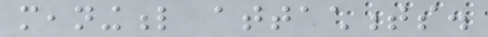meaningful attachments.
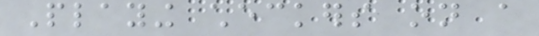Playing checkers on a
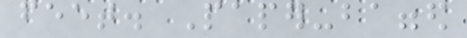feet. Paper-bagged
